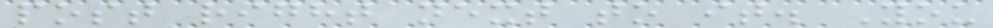post right next to it. You
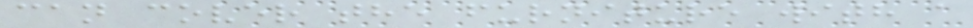can cover the furniture with a
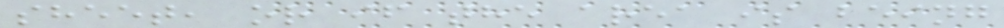sheet, or if the area is being
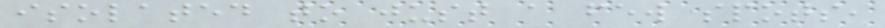isolated to just a few spots,
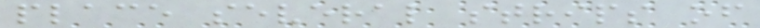place several strips of
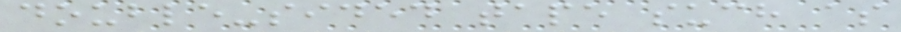double-sided tape such as
